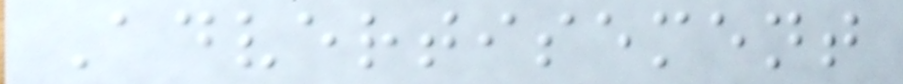Advertisement
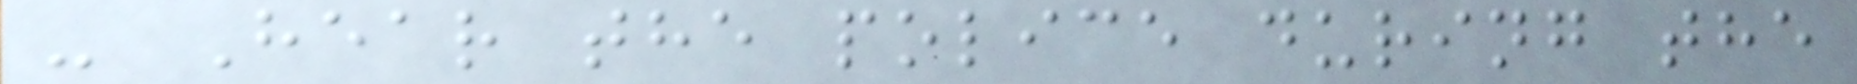- Hear the police during the
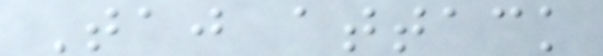Taj attack
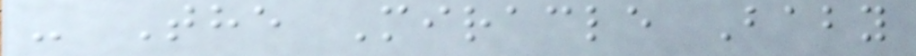- The Miracle Baby
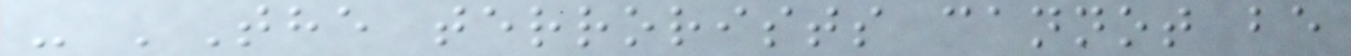- 'The terrorists cannot be
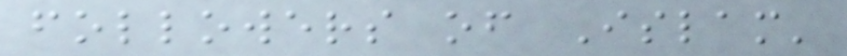followers of Islam'
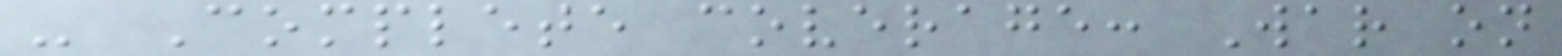- Complete coverage: War on
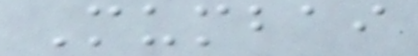Mumbai
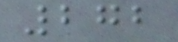272
